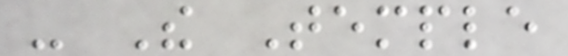- The Temple
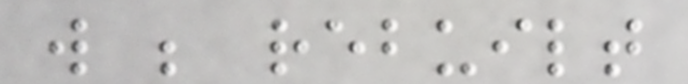will be rebuilt
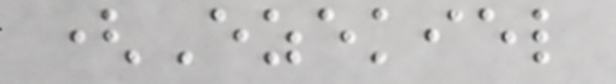(Ezekiel
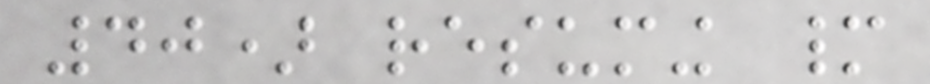40) resuming many
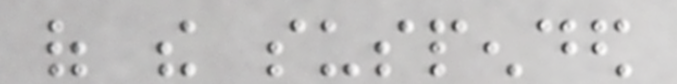of the suspended
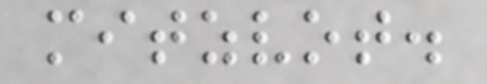mitzvot.
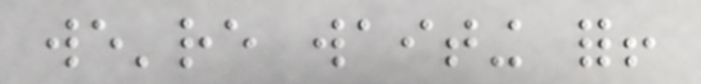we're waiting for!
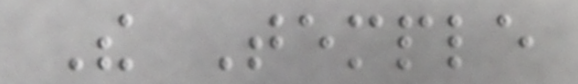The Temple
